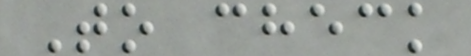To check
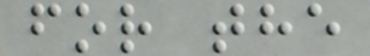for the
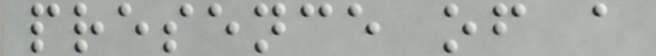presence of a
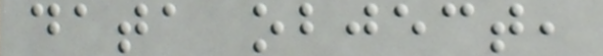data object,
